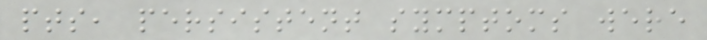pts, persistent symptoms were
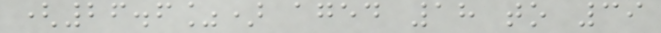(26.6%) aged 18 to 39
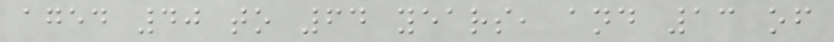aged 40 to 64 years, and 13 of
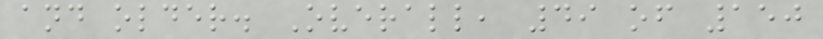and older. Overall, 49 of 150
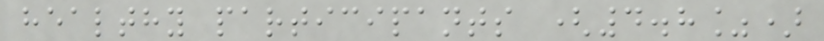healthy participants (4.8%)
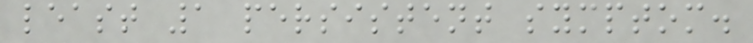least 1 persistent symptom.
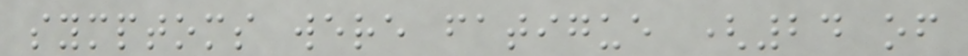symptoms were fatigue (24 of
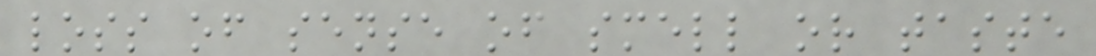loss of sense of smell or taste
